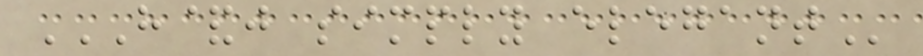H&J SIMPLY ELEGANT
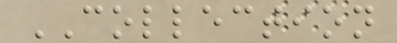COLLECTION
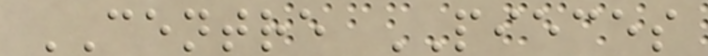CENTRE PIECES
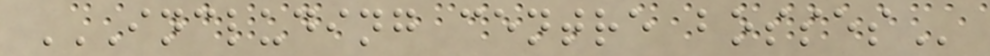INCLUDING CENTRE BOSSES
